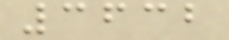3632
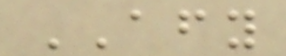AFY
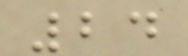24
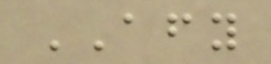AFY
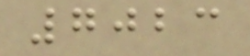7023
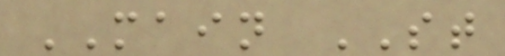MAIN ST
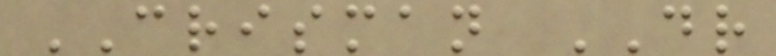CRISMAN DR
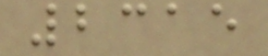2315
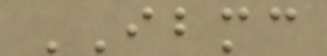IBMC
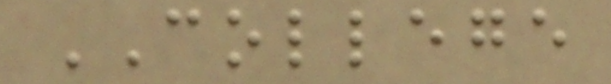COLLEGE
